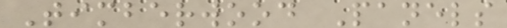Timberwood Panels
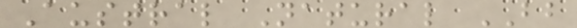Austral Natural BB
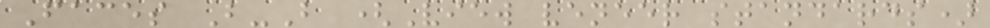Faces B-B (View veneer standards)
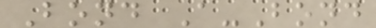Bond A-Bond
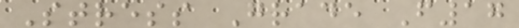Stress Grade F17
